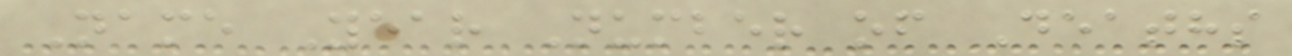Name Year Number of Deaths
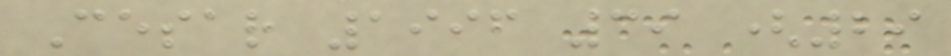Cesar 1996 39 (29
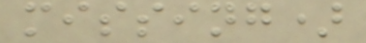missing)
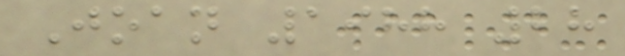Joan 1988 28
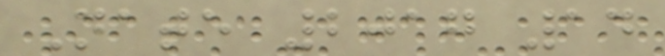Nate 2017 14
